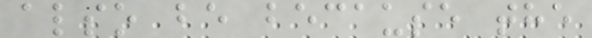also be because the
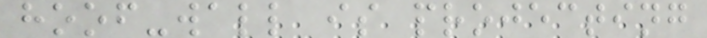hoof-wall is projecting
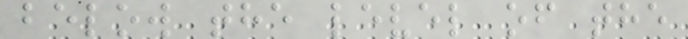below the level of the
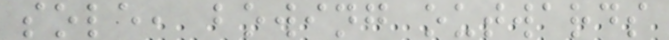sole, bowing outwards
